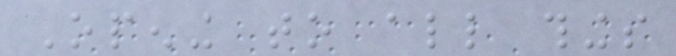Opening to all things
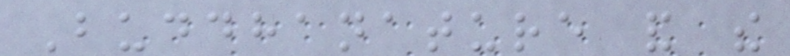Buddhanature and the
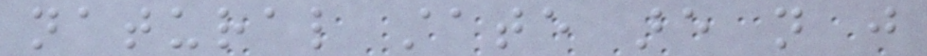natural state are not just
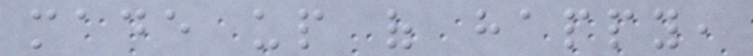made up of happy,
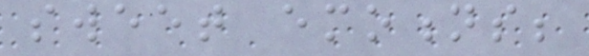sweet emotions;
